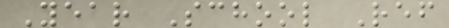Year School Ref
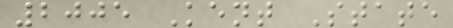2005 Kent State
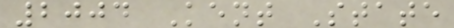2004 Kent State
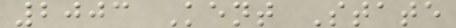2003 Kent State
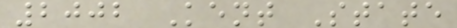2002 Kent State
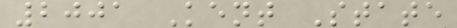2001 Kent State
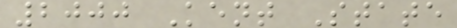2000 Kent State
